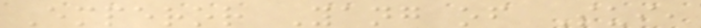Emperor Yang of Sui,
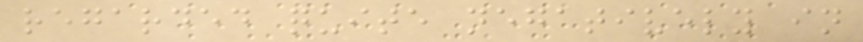regarded quite negatively in
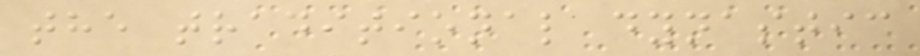the traditional dynastic
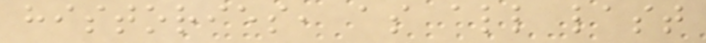histories, as all last
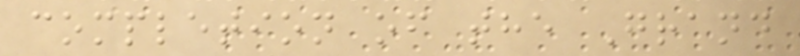completion of the Grand
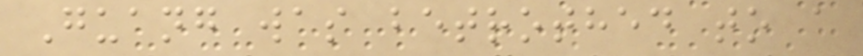Guang was betrothed to a
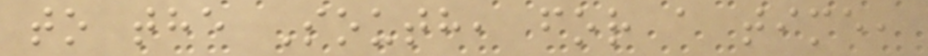to the South, for a time,
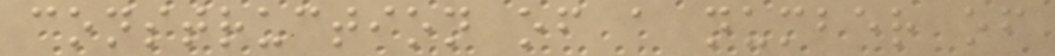construction of a number of
